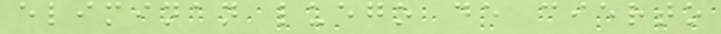eliminan luego de cierto
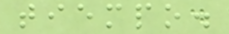tiempo.
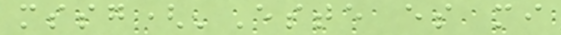mssg('Este es mi
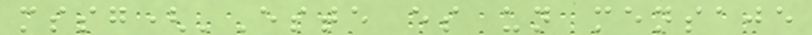mssg('Este es un mensaje
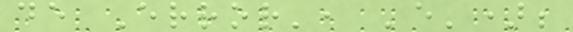de Error', 'e');
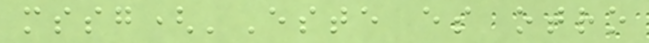mssg('Este es otro
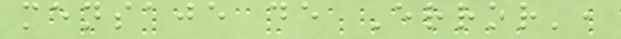mensaje de Error',
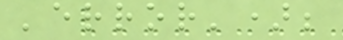'error');
